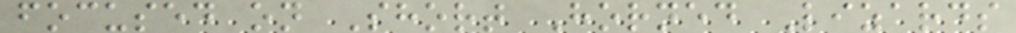focused on Short Horned Lizards
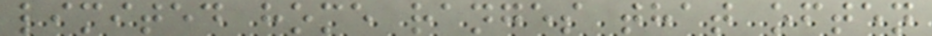limited home ranges that often
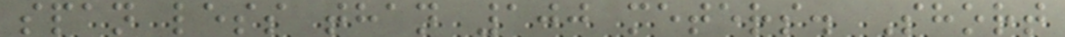span less than 100 meters. Short
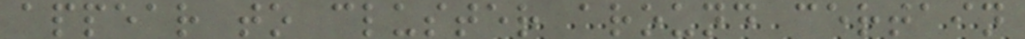appear to cluster around certain
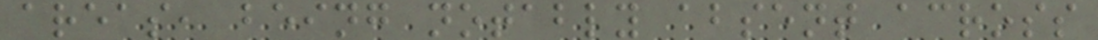areas, being notably absent across
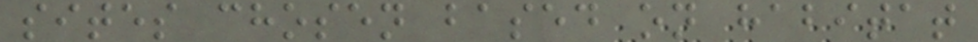sites chosen based on habitat
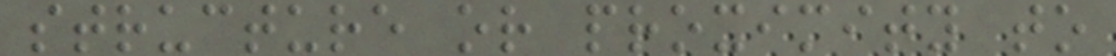structure or proximity to
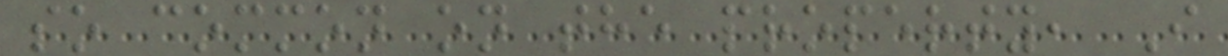so common on the property, I
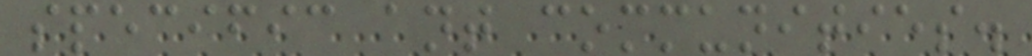specific ant communities.
